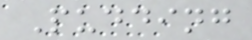Pudding
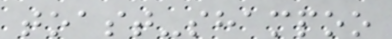toast-shampoo
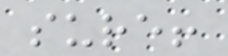sure!
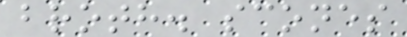broth. scones
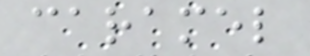caramel
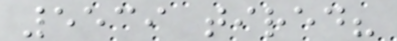5539 tired?
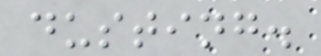dusting.
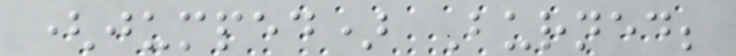(jumped) Burned;
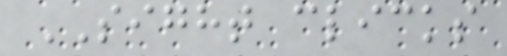SIGHT clicks
